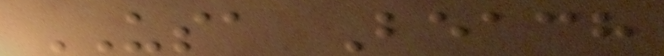USA Beach
